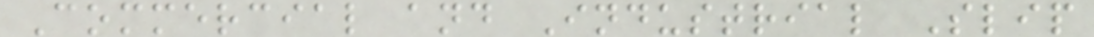Commercial and Industrial Slip
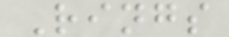Rings
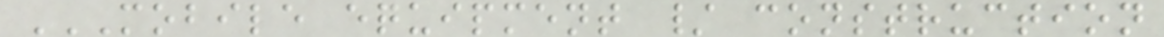MOBILE EQUIPMENT / CONSTRUCTION
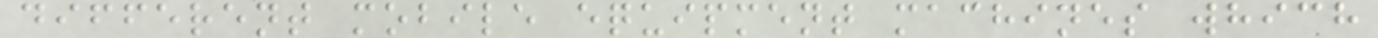different mobile equipment machines which
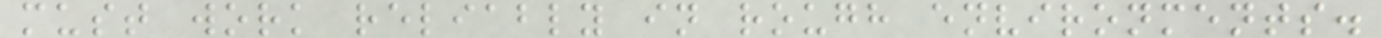must work reliably in rough environments.
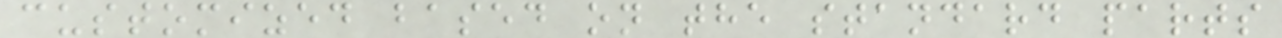customized based on the standard parts
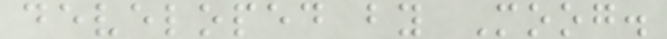developed by Moog.
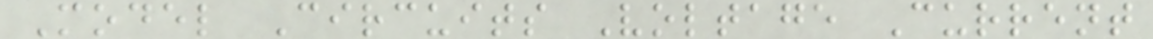Model Circuits Voltage Current
